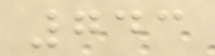743
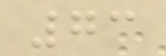73
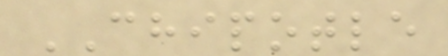CHIPOTLE
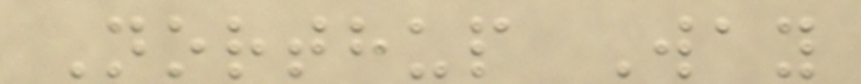Northup Way
